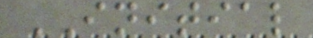INITIAL
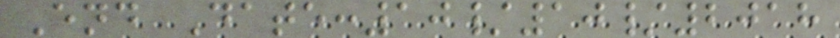End Date:10/10/2018
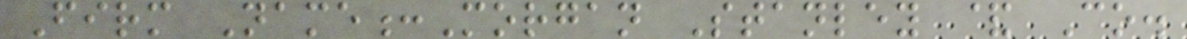Firm Name:Morgan Stanley & Co.
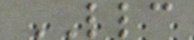LLC
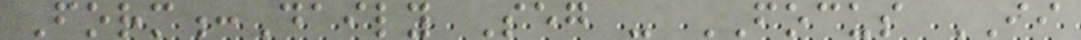Form:Daily Seg - FOCUS II
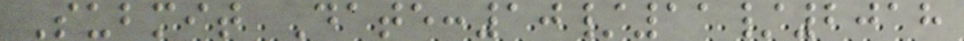Submit Date:10/11/2018
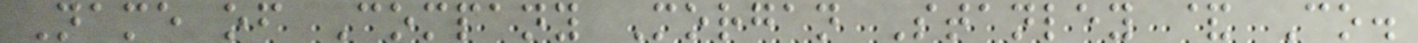Name of Company Morgan Stanley & Co.
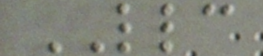LLC
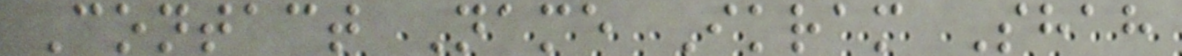Contact Name Ikram Shah
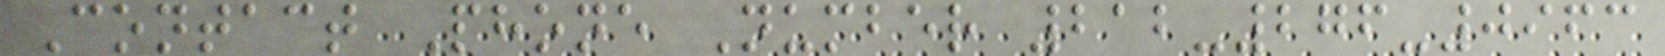Contact Phone Number 212-276-0963
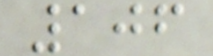106
